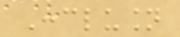Conclusion
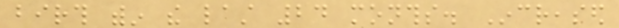birth within the last 24 months. Increased
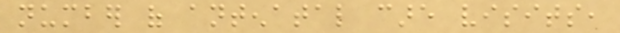number of antenatal care visits,
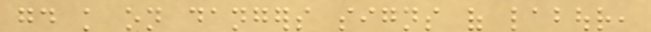good knowledge on dangers signs of labour,
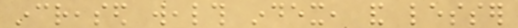increased wealth index, and lesser
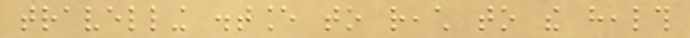travelling distance to reach to the health
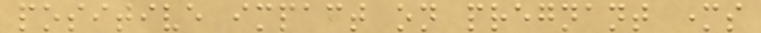positive impact on pregnant mothers
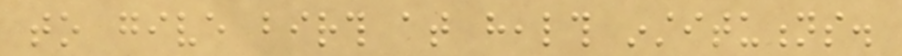to give birth at health institutions.
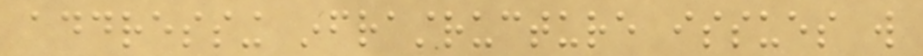addressing infrastructure issues will
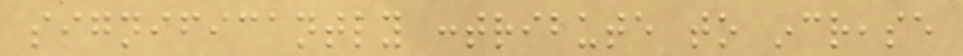significantly contribute to increase
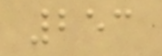253
